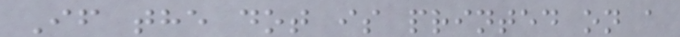If the dot is printed on a
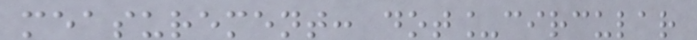measurement: dot_circular
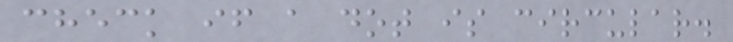check if a dot is circular.
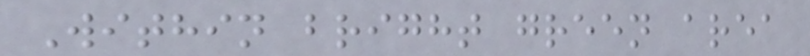Within bright green area
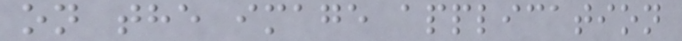on the image application
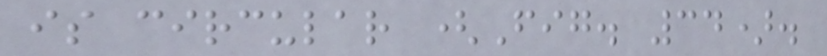is circular (Fig. 34).
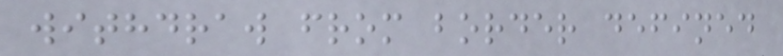withdraw from border defined
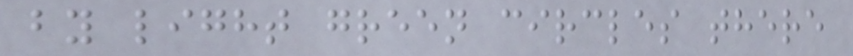by light green circles there
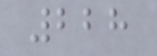228
